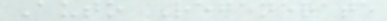Auto Regenerate
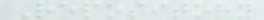Repository
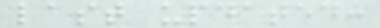last updated:
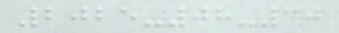2025-08-30
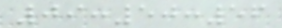09:50:56
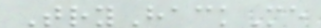TryHackMe
